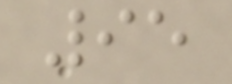95
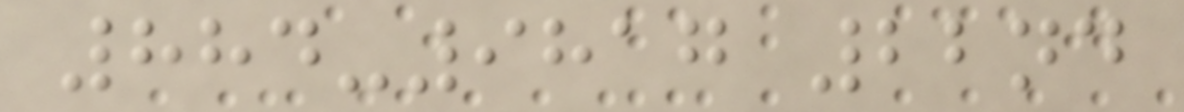884-9817 22nd
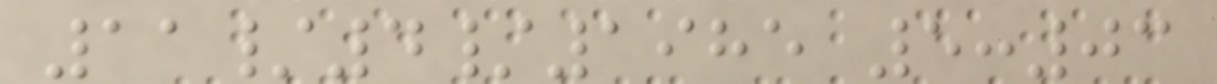11/4/1985 5:03
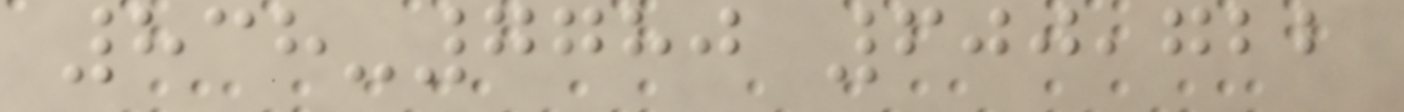838-7780 600,722
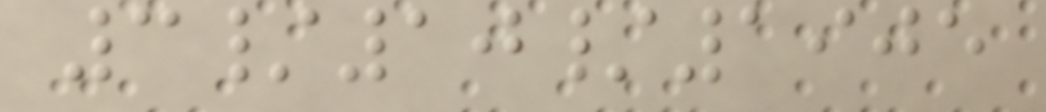3/10/1905
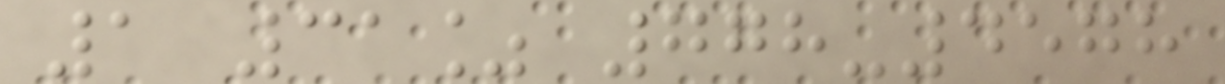1 31% 778-4578
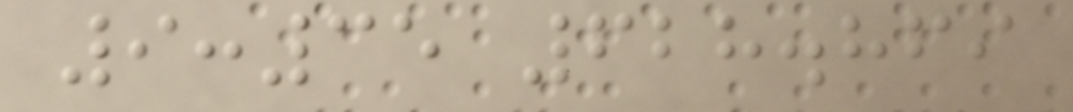9:35 628.869
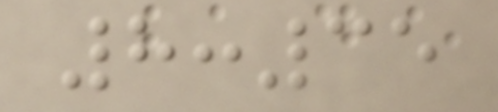8:35
